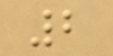2
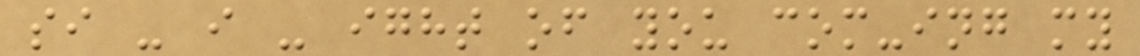si - i - ight of you com-ing my
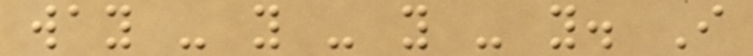way - y - y - y. I
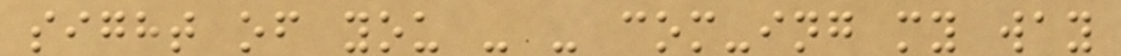sight of you - - com-ing my way
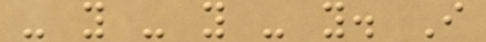- y - y - y. I
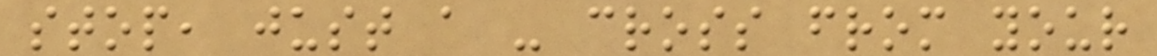stop, just a - cross from your
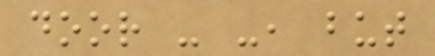door - -, but
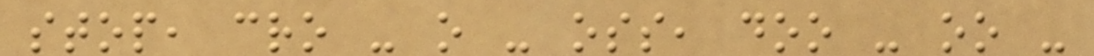stop, cro - o - oss, doo - oo -
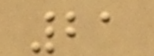21
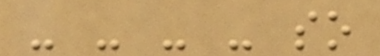- - - - so
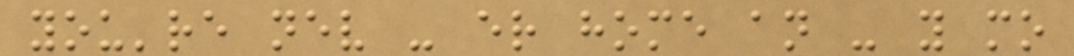you're nev - er home an - y mo
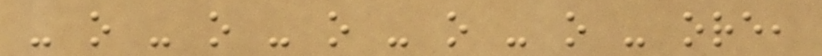- o - o - o - o - o - ore,
